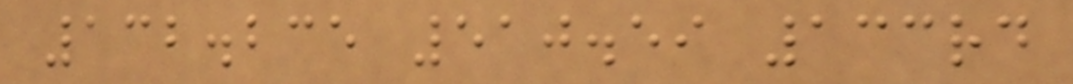132.235 510.59 133rd
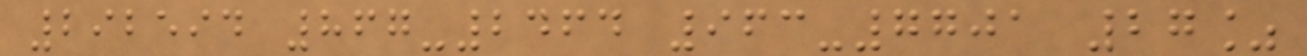292594 867-2464 963-7701 27%
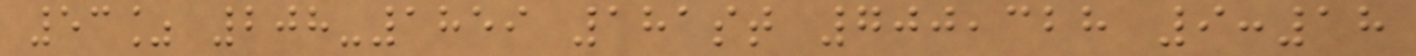53% 208-1859 181st 700,328 9:18
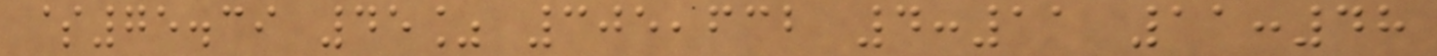$75.39 45% 305,632 4:11 11:48
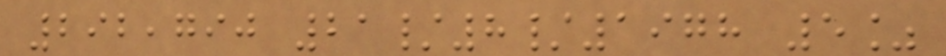292,790 21/8/1978 5%
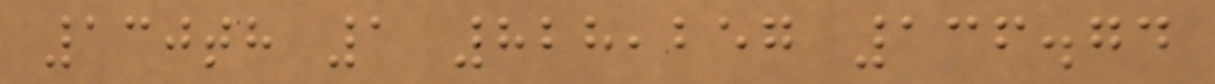130th 1 828,257 136.74
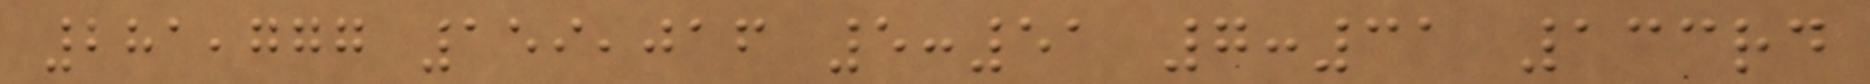281,777 159,016 5:51 7:31 133rd
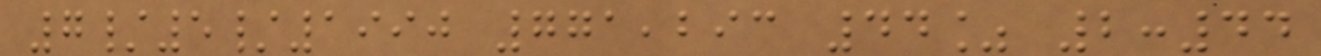7/5/1990 771,293 44% 2:44
